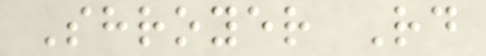Shroyer Rd
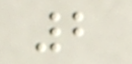2
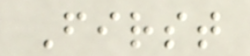First
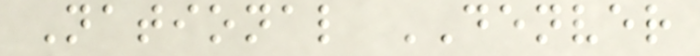National DENVER
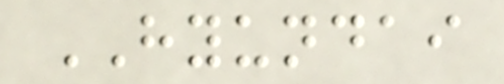HYUNDAI
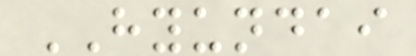HYUNDAI
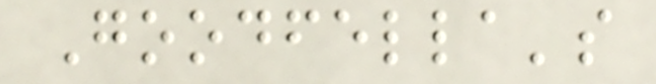Goodfella's
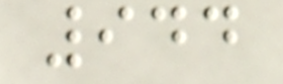944
